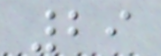29
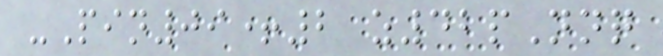-Pin09+2 z42pNnq
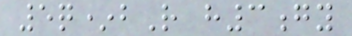5q*bR h3gy
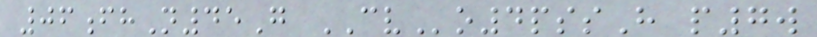06fhN45G CVo4pssH p7w
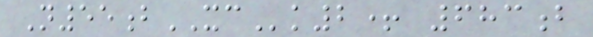N55bXCk2+ 683b
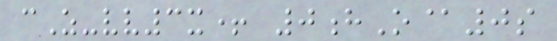cZ-vv3x+ 0hO@0s
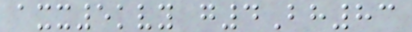axx5kvy g4Bh83
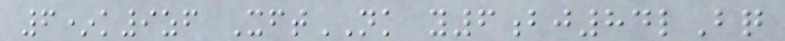6*k9zf XftNK y6bj84lBq
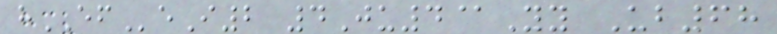hEFeI2 4Ju4@Yy Ub68
